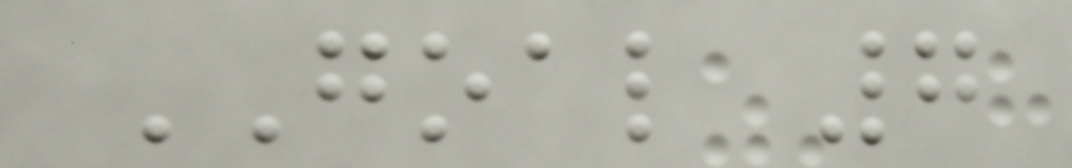GOAL 7
